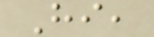Hi,
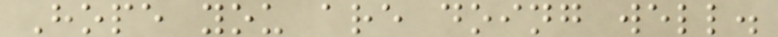Hope you are doing well.
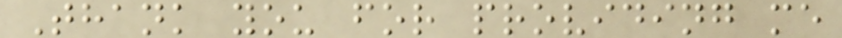Thank you for providing me
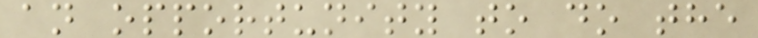an opportunity to do the
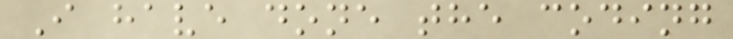I have done the coding
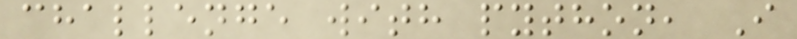challenge with python, I
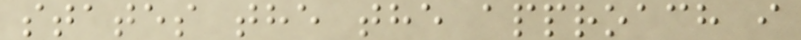states the the approach i
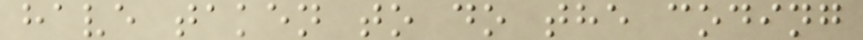have taken to do the coding
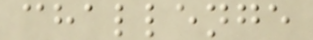challenge
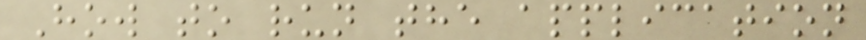How to run the application
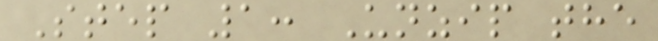Step 1: Unzip the
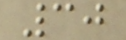30
